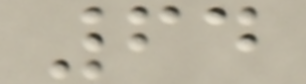64
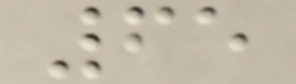65
